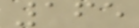165
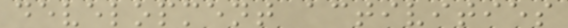development activities
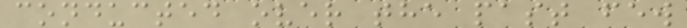conducted over the past few
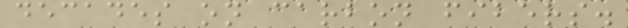decades on carbon fibers.
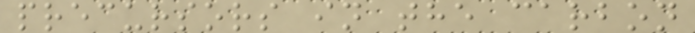precursors in the carbon
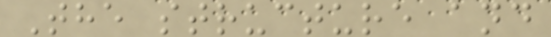The structure and
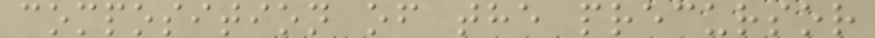composition of the precursor
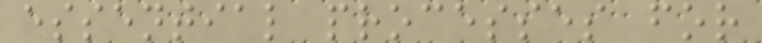essential processes for
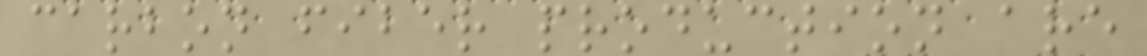carbon fiber production are
